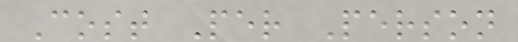Cost Per Person
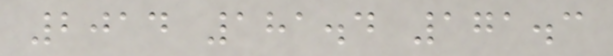2014 181.4 171.3
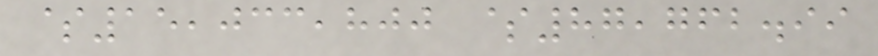$15,033,800 $87,762.99
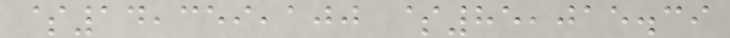$14,359,100 $85,015.39
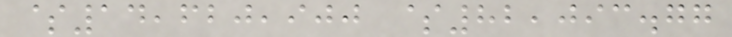$14,620,900 $82,093.77
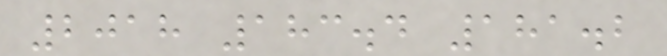2018 183.4 181.2
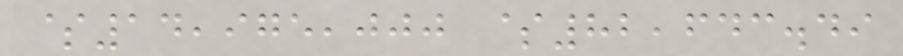$14,975,000 $82,643.49
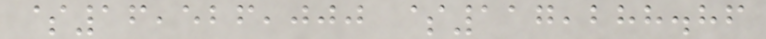$16,526,000 $117,288.86
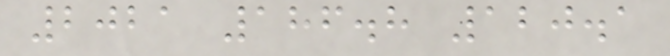2021 186.8 120.1
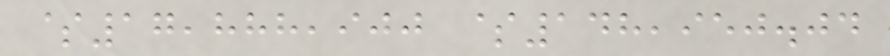$17,888,900 $148,950.04
